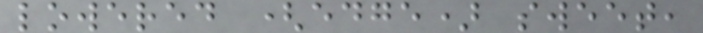lowered (edge) sweet,
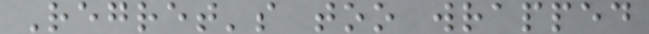Regret's too wrapped
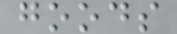goods
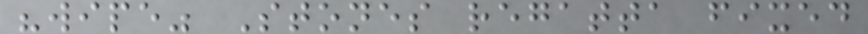"wipe" Stones regatta fixed
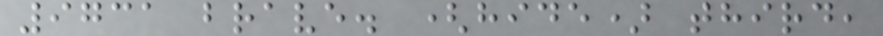9731 brave. (hide) third,
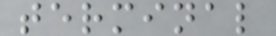terminal
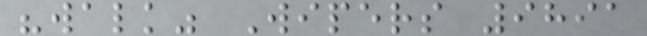"walk" Wipers 9891
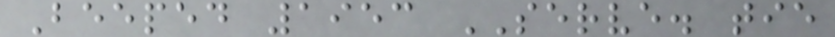Beeped 1953 SERVE. tie
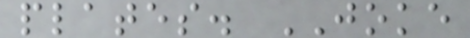plates. JOKE
